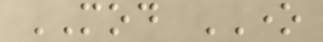MOD ONE
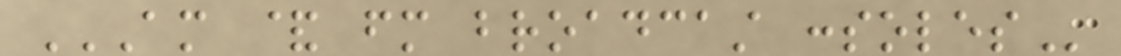AM & FM BROADCAST CONSOLES
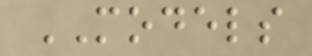MODELS
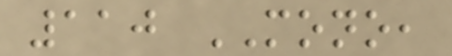110 MONO,
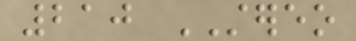210 STEREO
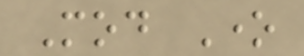Mod One
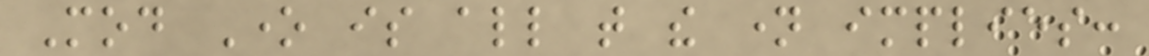Mod One is all that the name implies:
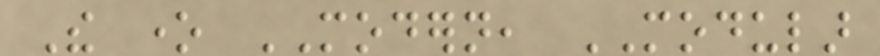The one MODERN, MODULAR
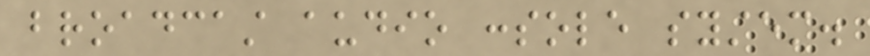broadcast audio console system.
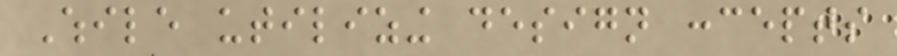While utilizing design concepts
